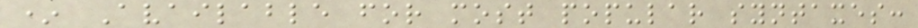* Available for most popular syntaxes:
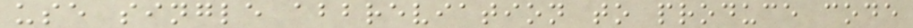use single abbreviation to produce code
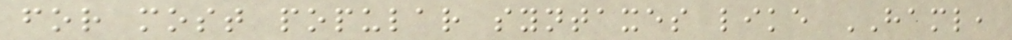for most popular syntaxes like HAML,
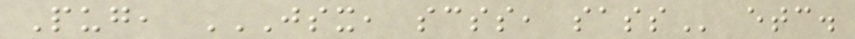Pug, JSX, SCSS, SASS etc.
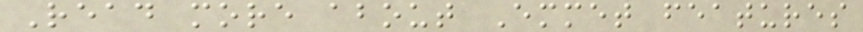Read more about Emmet features
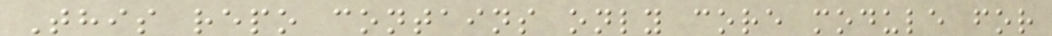This repo contains only core module for
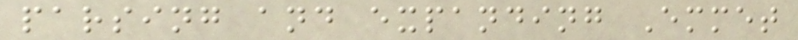parsing and expanding Emmet
